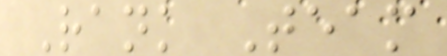Rank Team
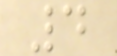4
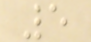5
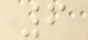6
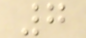7
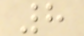8
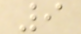9
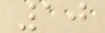10
